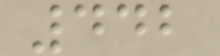442
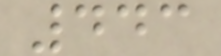443
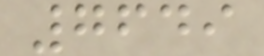7649
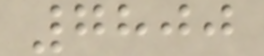7800
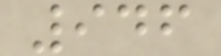946
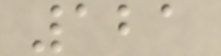121
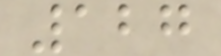127
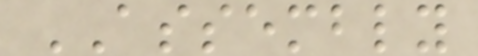ASSEMBLY
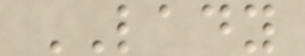LADY
